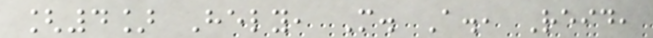[4] Hely, M. A., Reid,
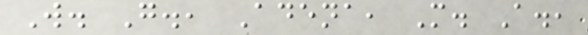W. G., Adena, M. A.,
